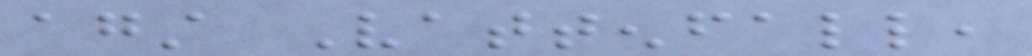against Vattenfall,
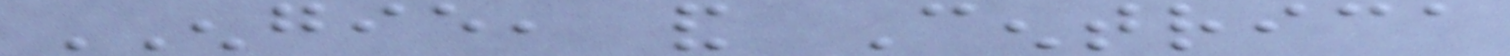ENGIE, and Centrica
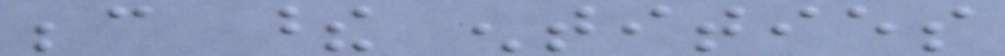because these entities
